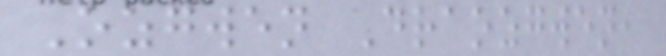Ozgwen Draozgwen,
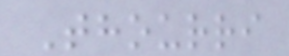Thourri
